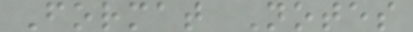Format Notes
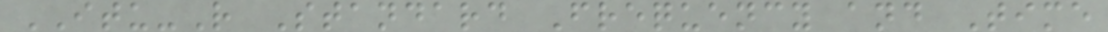ITU-R Standard Frequency and Time
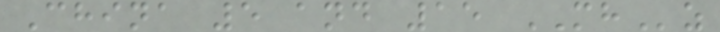China 5 and 15 MHz
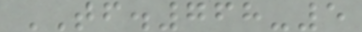TF.768-5
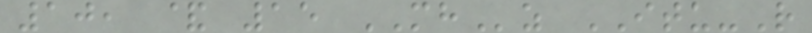10, & 15 MHz ITU-R
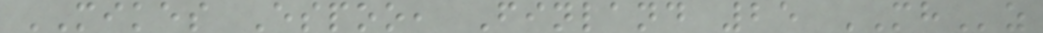MIKES Espoo, Finland 25 MHz
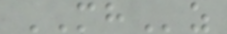MHz
